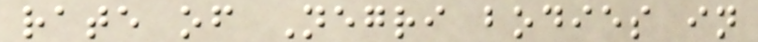rate of Negri bodies in
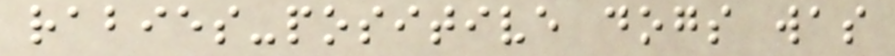rabies-positive dogs was
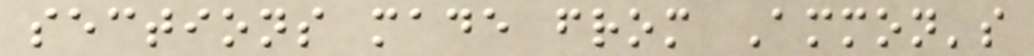sections made from Ammon's
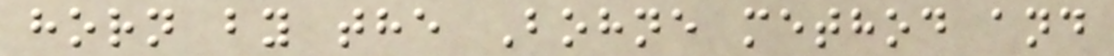horn by the Bohne method and
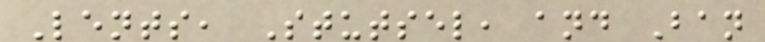Lents, Stutsel, and Ban
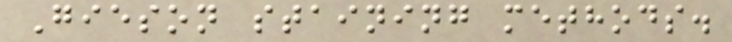Gieson staining methods.
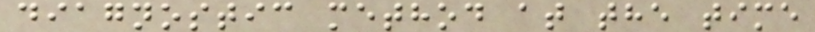diagnostic method at the time
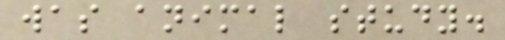was animal study.
